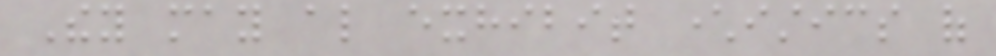They may also exhibit characteristics of
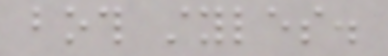both styles.
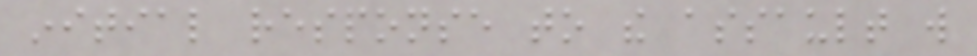initial response to the assault will
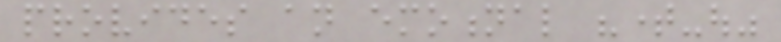provides an emotional "time-out"
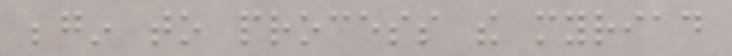begin to process the myriad
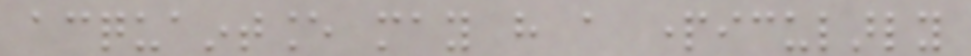acquaintance may have a particularly
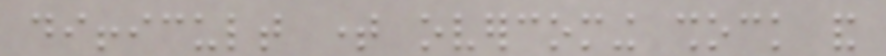difficult time overcoming shock and
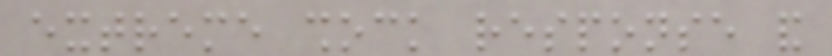extreme shock response and
